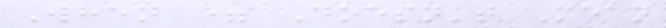When = Doesn't Mean
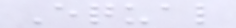Equal
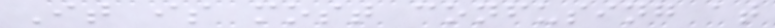It is most confusing at
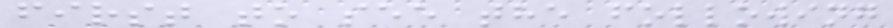first to see the following
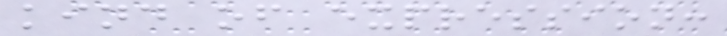kind of expression:
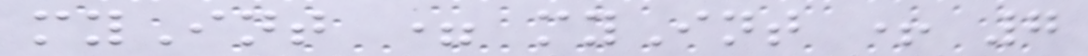myInt = myInt + 7
